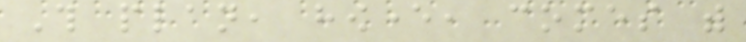This plan, however, comes with
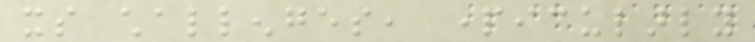its challenges, particularly
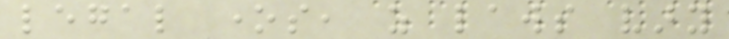legal ones, as laws vary
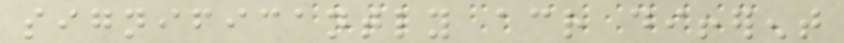significantly across different
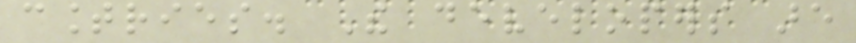countries. The developers are
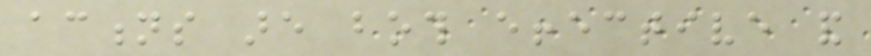actions are both effective and
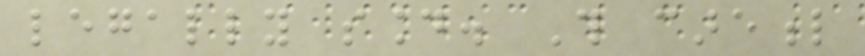legally sound. This careful
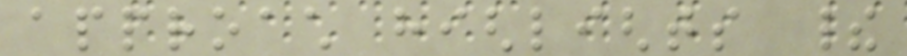approach highlights their
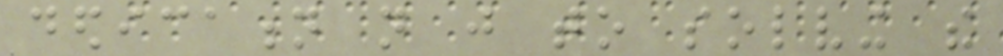dedication not just to solving the
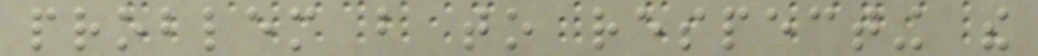problem but to respecting the
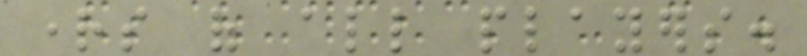rights of all players.
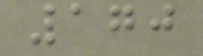170
